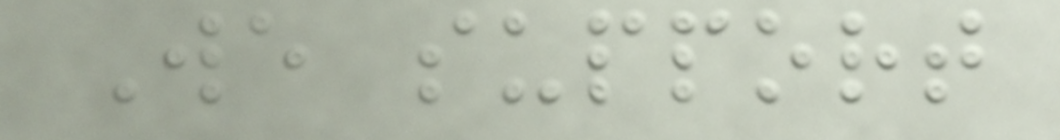We support
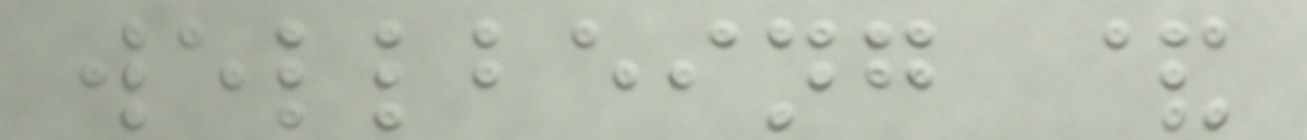wellbeing &
